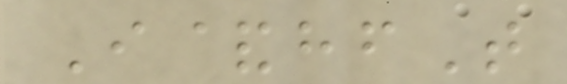I&hfT
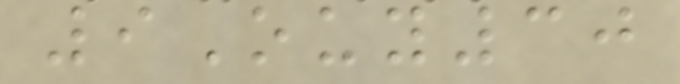9Ouy30
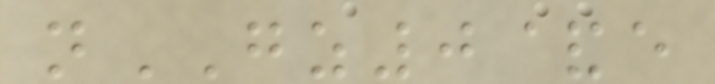nGZ0&e
